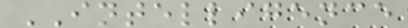INTELLIGENCE
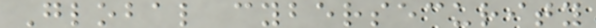Global cybersecurity
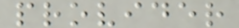provider
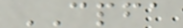CPFA
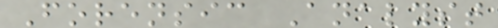Forensic Analyst
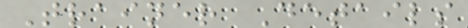Trainer Details
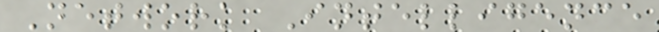Network Intelligence
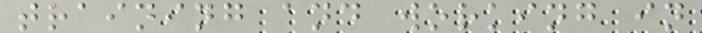training and working in
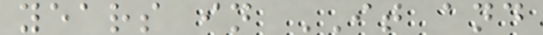years in IT and
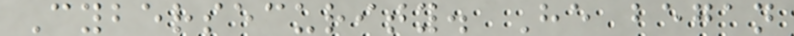Cybersecurity. He began
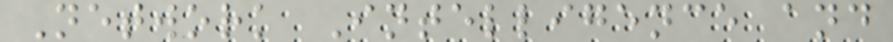Network Intelligence and
